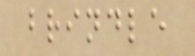brindle
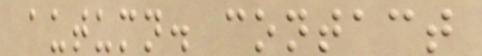autumn. contact
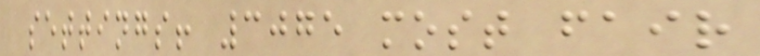settings! 3075 most fair
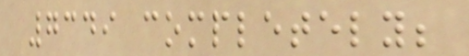7349 completely;
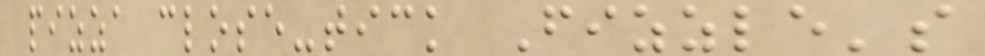pizza close-tick Fizzle's
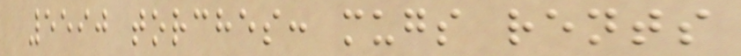5590 torches: mugs rents
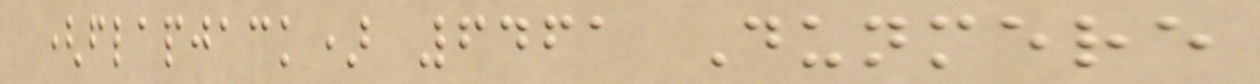(flapjack) 6461 Dunmere
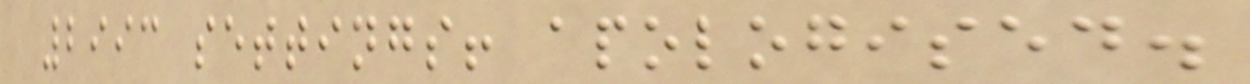2993 settings! apologised.
